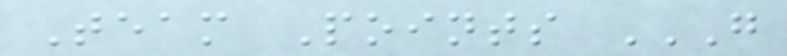Team Points G
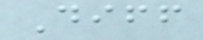Diff
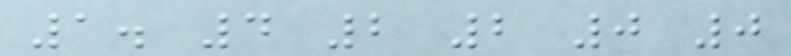1. 4 2 2 0 0
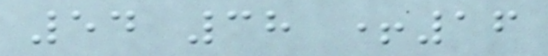54 38 +16
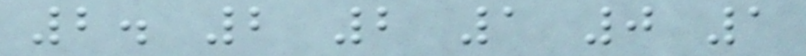2. 2 2 1 0 1
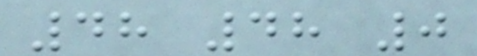48 48 0
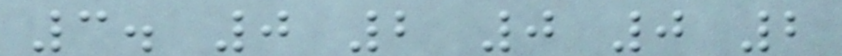3. 0 2 0 0 2
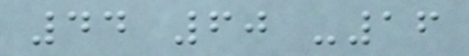44 60 -16
